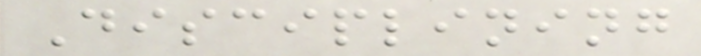Disciplining
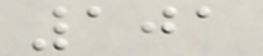101
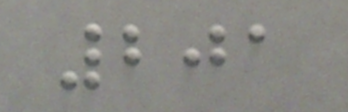201
